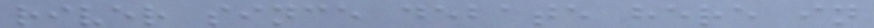river since debate here in
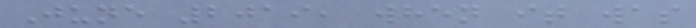June 2019, when it was
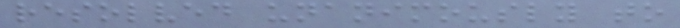resolved unanimously to
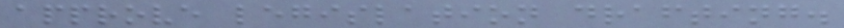approve legislation drafting.
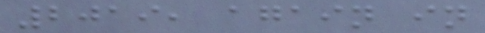2019, again in
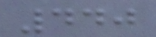440
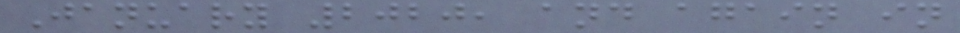January 2020, and again in
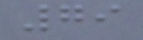79
